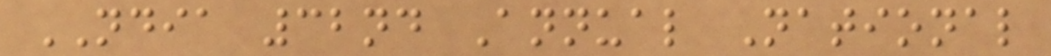NDIA 32nd Annual National
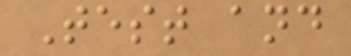Test and
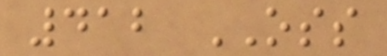412 OSS
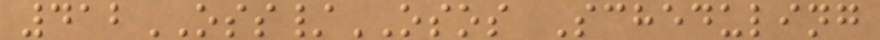412OSS/OSOS Scheduling
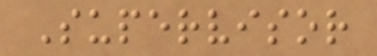Supervisor
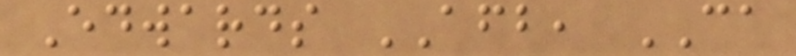Edwards AFB, CA
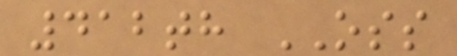412th OSS
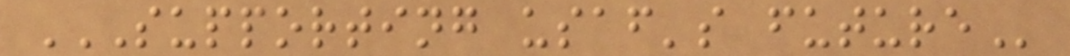SUPPORTING USAF'S FUTURE
